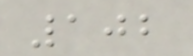102
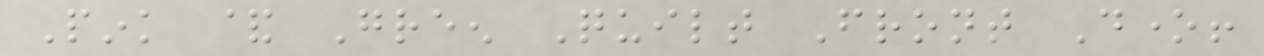Pink & Green Quilt Front Done!
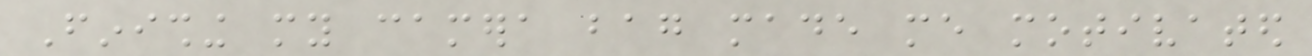Finishing my camera bag made me motivated
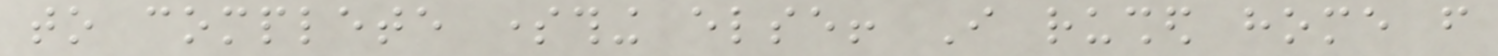to complete something else! I rushed home from
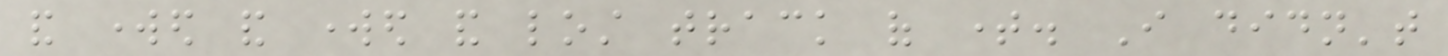and worked and worked and lost track of time. I didn't
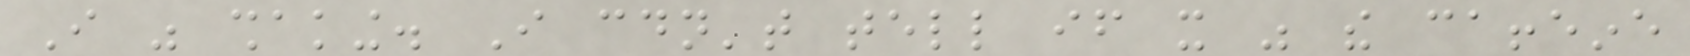I was shaking. I couldn't tell if it was the caffeine
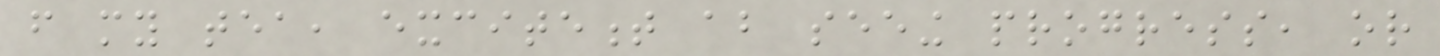from my tea, excitement about seeing progress, or
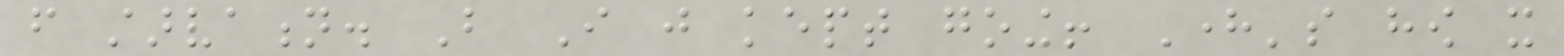from starvation. But I just kept going! Here's how it
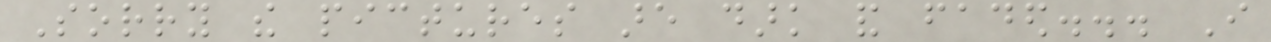Sorry the pictures are dark and faded... I
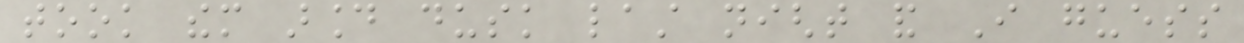took them around dusk last night and I guess
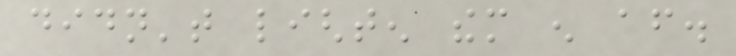didn't lighten them enough after.
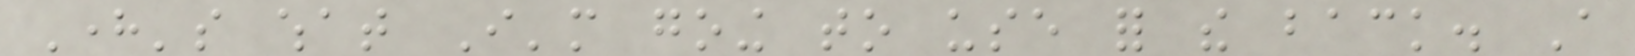Here's what I'm going to use for the back. A
